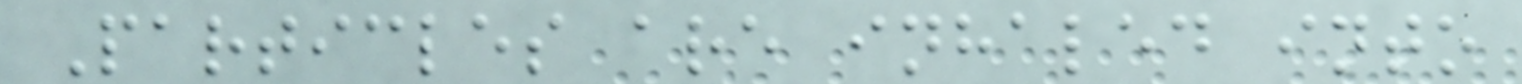Particles are inhaled into
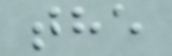the
